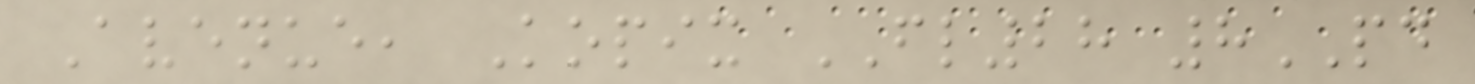Avenue, Kopix FL28 8PD
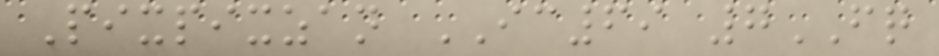Pixpixzan IC69 7FQ
